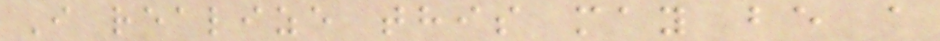I realize this may be a
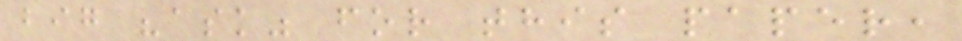big "ask" for this paper,
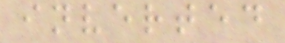inverted
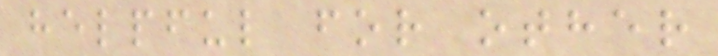helpful for other
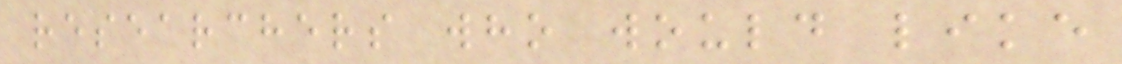researchers who would like
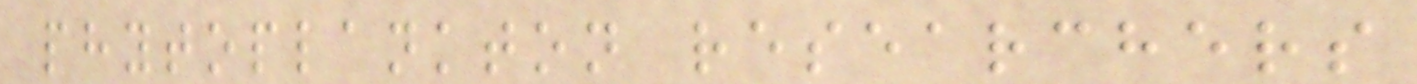phytoplankton researchers
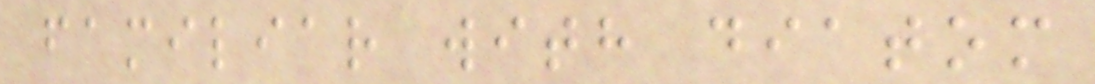familiar with diatom
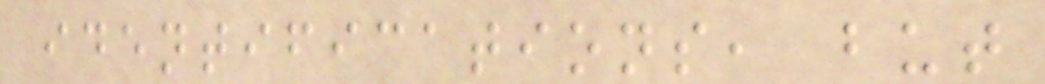identifications, but
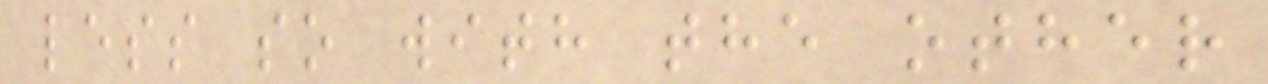less so with the other
